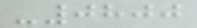-0800
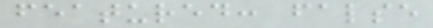featured: false
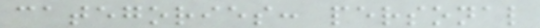categories: personal
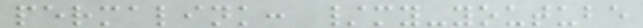permalink: /my-youtube
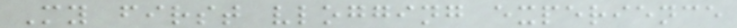My first vlogging experience
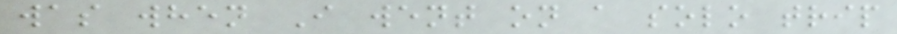was when I went on a solo trip
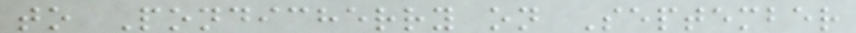to Pondicherry on September
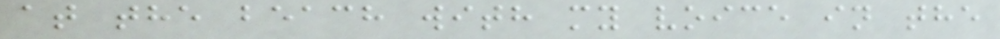at the beach with my voice in the
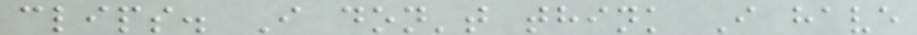clips. I don't think I have
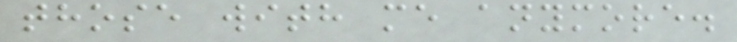those with me anymore.
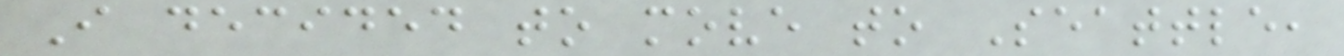I decided to move to Seattle,
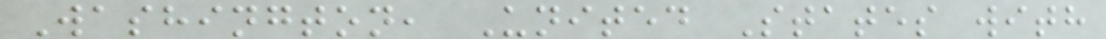Washington, United States with
